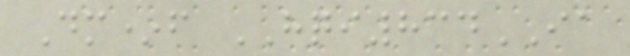Dm*f HQI834IA
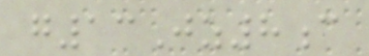g13Jz8c
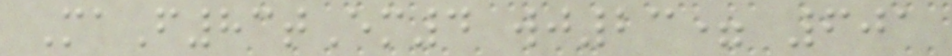MaF83tEm4 wj23= 601
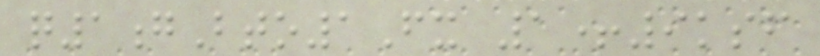q1gBto1Fx 1+9ksf
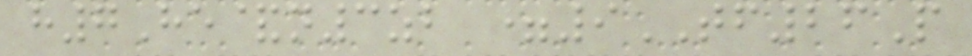h7He&n3zb =9TF26P
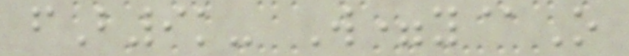fB9k- W=y@O
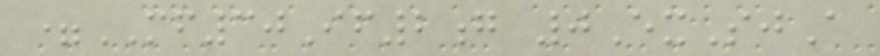=MF30If2g 0ExSjA
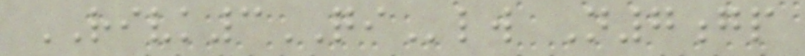RIVK3QIlw N7gp
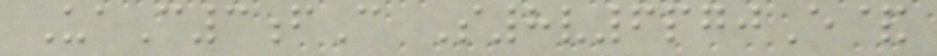UaC3fC S8v6pgjE&
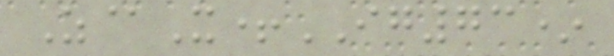Z@X+IG73*
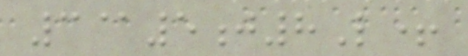3@5j8L+
